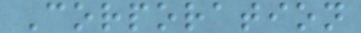Corporation
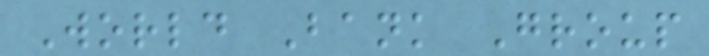World Bank Group
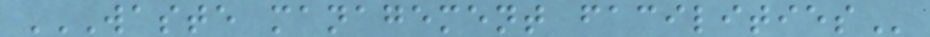WASTE MANAGEMENT FACILITIES
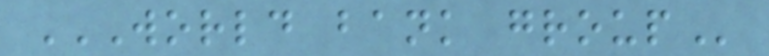WORLD BANK GROUP
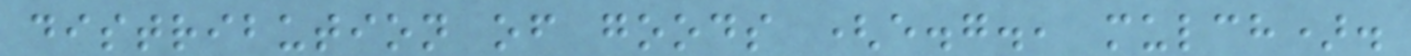distribution of goods (e.g., mulch).
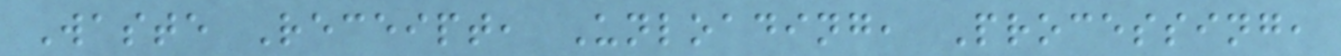Waste Receipt, Unloading, Processing,
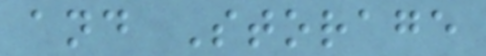and Storage
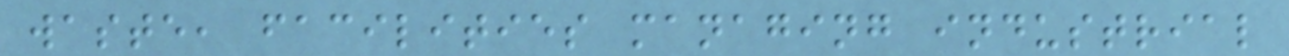waste, facilities managing industrial
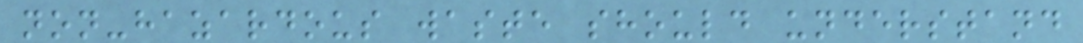non-hazardous waste should understand
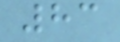83
